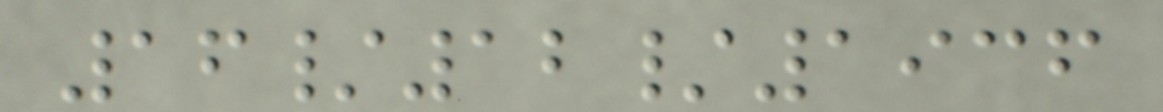16/12/1936
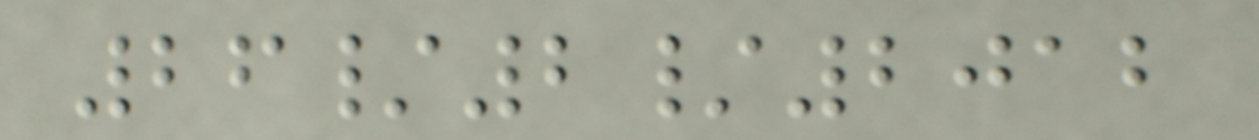26/2/2012
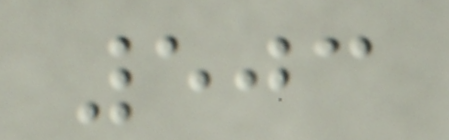503
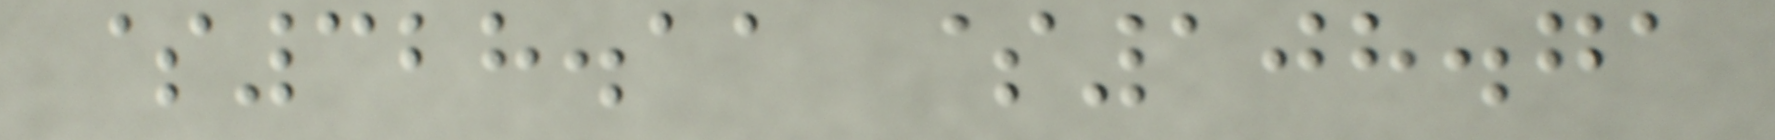$328.11 $108.71
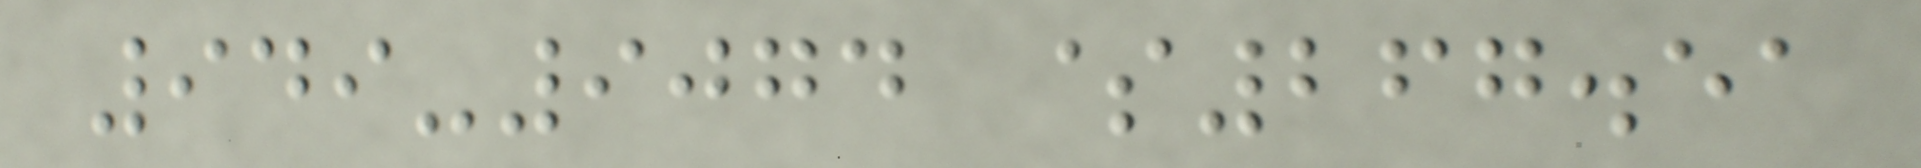949-9074 $267.51
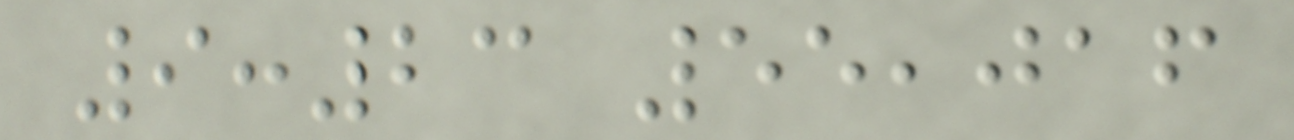9:23 55,016
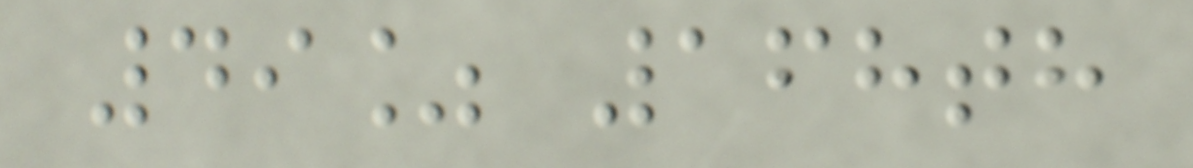49% 168th
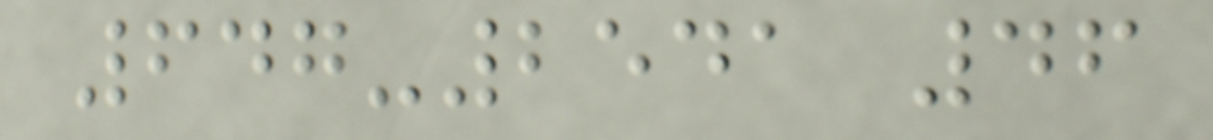647-2541 46
